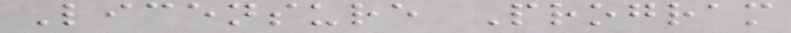Licensure Program
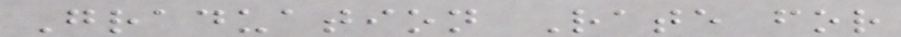Graduation Rate for
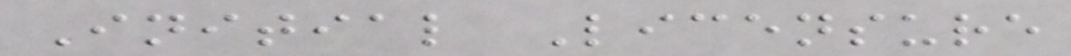Initial Licensure
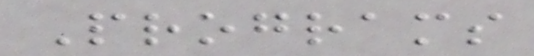Programs
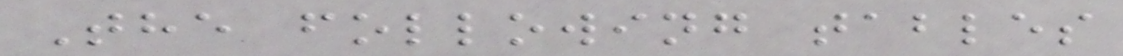The following tables
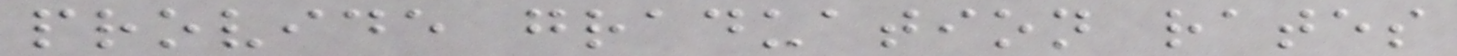provide graduation rates
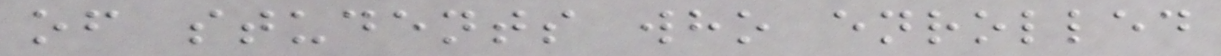of students who enrolled
